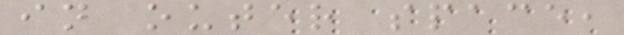in outer space,
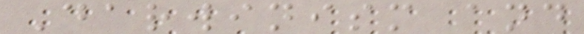Darwinism and
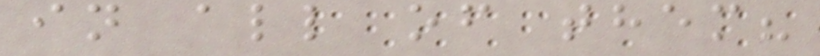in all of them?
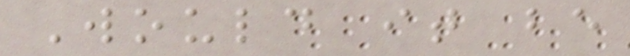Would it be
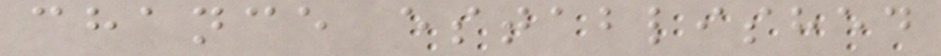chance established
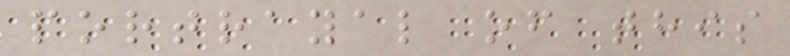portrayal of this
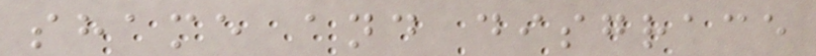shame and disgrace
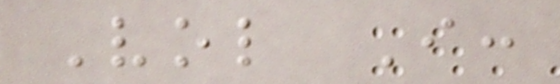Vol I:
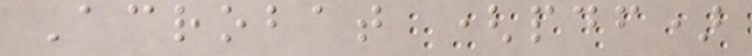Acrobat (pdf)
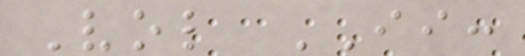Vol II:
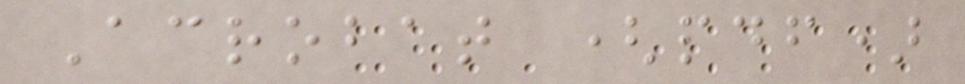Acrobat (pdf)
